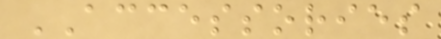ACCESSORIES
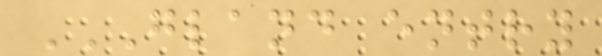GLAND ENTRY
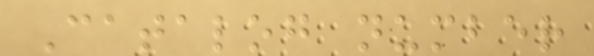Catalog number
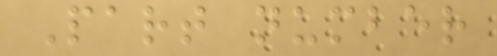Part number
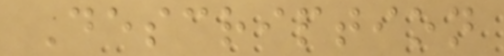Description
